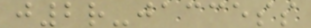j2r-jaccess
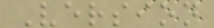Version
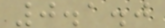0.1.0
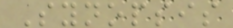Synopsis
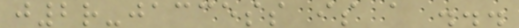j2r-jaccess is a ...
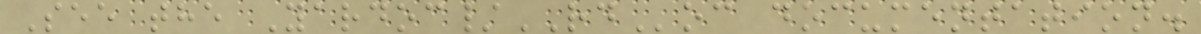See the Yardoc/RDoc documentation.
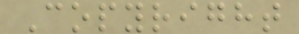Copyright
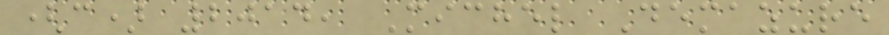(c) 2014, Michel Demazure
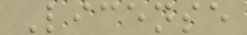License
